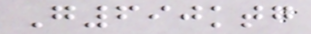G690ktg
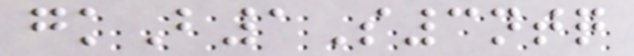gkB1S3ntq
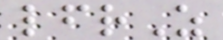lfrZ
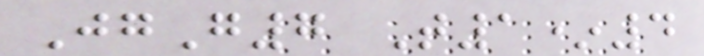JgG7 T1*4
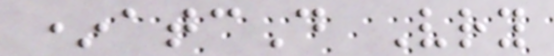*atcD Vry
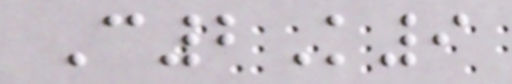C2K9
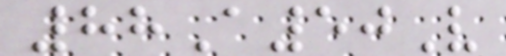88A50V
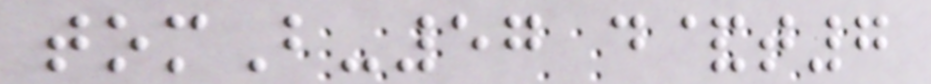tomB-57 d&t7
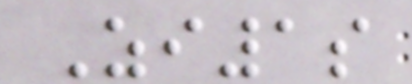Zi1s
